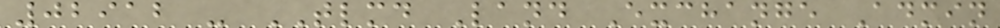02912 - TLMD Land Exchange Admin
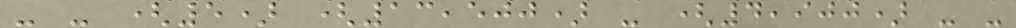- - (5) (13,500) - (4,900) - -
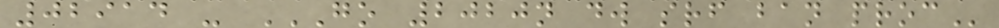02914 - GO 2020N DW SRF BAN PROC
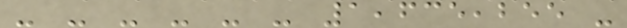- - - - - - 1,635,255 -
